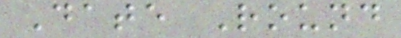Date Round
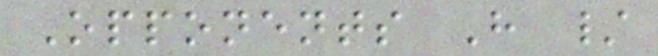Opponents H /
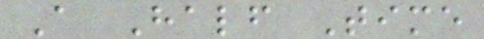A Half Time
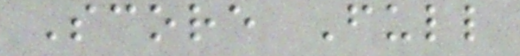Score Full
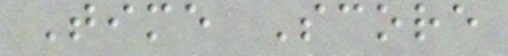Time Score
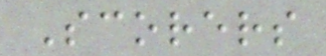Scorers
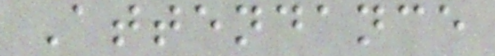Attendance
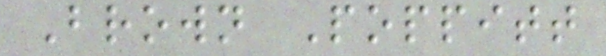Brown Poppitt
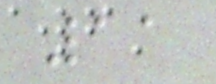11
